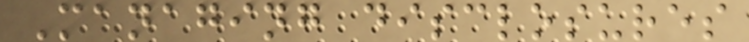Managing disclosures
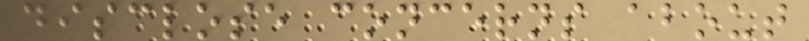disclose concerns about
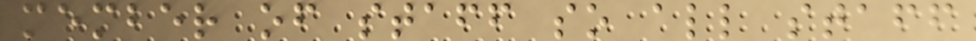member of staff so all staff
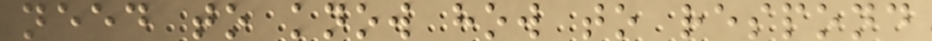need to know how to respond
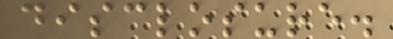disclosure.
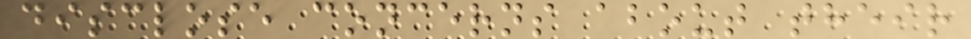disclose concerns about their
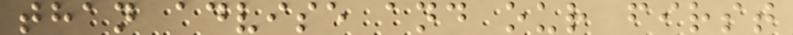than advise and our first
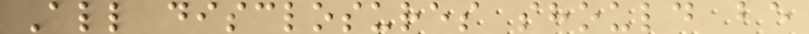All disclosures should be
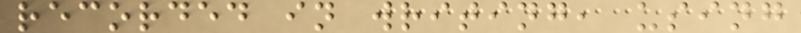recorded in writing, using
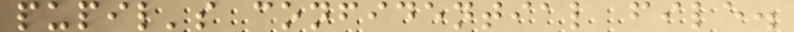pupil's confidential file.
